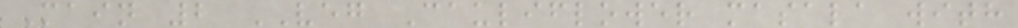Main 2 VEG Cauliflower masala with
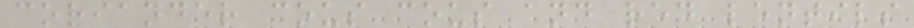coriander cous cous and red lentils
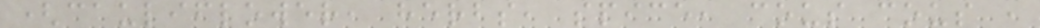(cauliflower, herbs, spice, cous cous ,
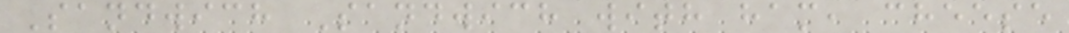Sandwich Sandwich with ham, cheese
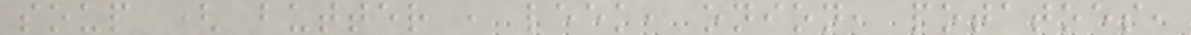soup ( butter , leek, onion, potatoes,
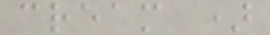cream )
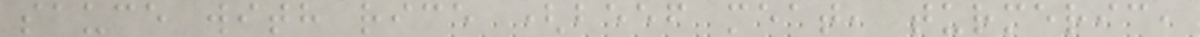sauce with rice (beef meat, turmeric,
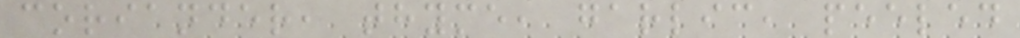coriander, thyme, garlic, peeled
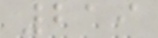219
